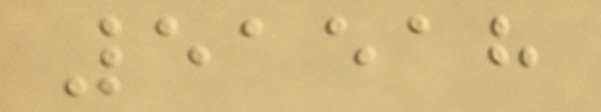51518
